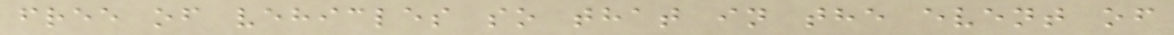free of vehicles so that in the event of
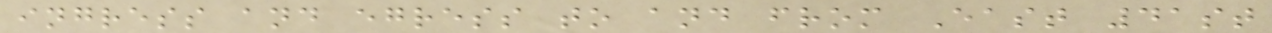ingress and egress to and from East 41st
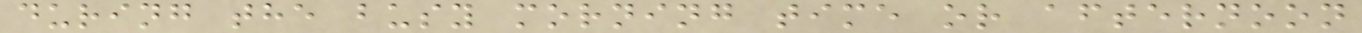during the busy morning time or afternoon
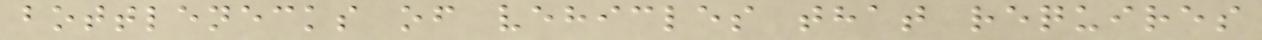bottlenecks of vehicles that requires
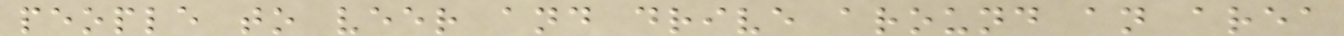people to veer and drive around an area
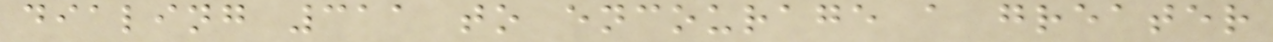dialing 311 to encourage a greater
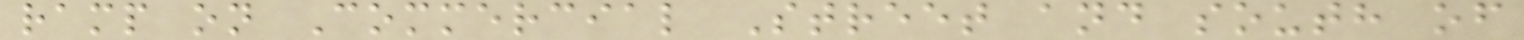ramp on Commercial Street and south of
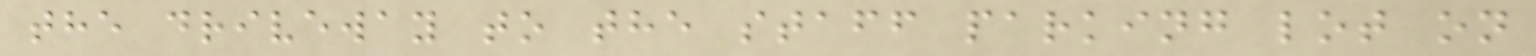the driveway to the staff parking lot on
